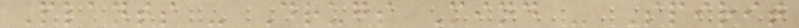Plants - Drugs Mind - Spirit
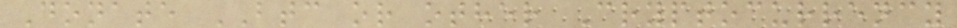Donate BTC or other Cryptocurrency
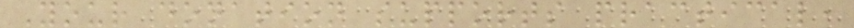Your donation supports practical,
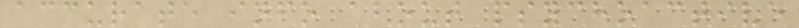accurate info about psychoactive
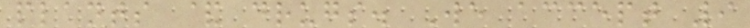plants & drugs. We accept 9
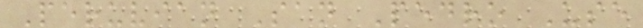Peruvian San Pedro Use
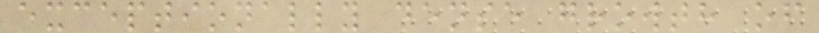exceptionally dense growth of
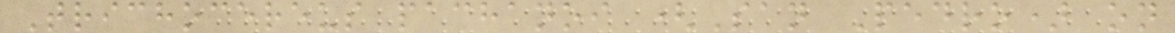Trichocereus pachanoi (San Pedro) on
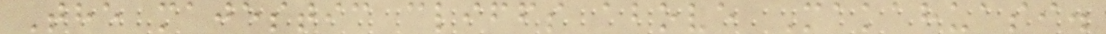The majestic cliffs above Makahuasi.
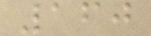160
